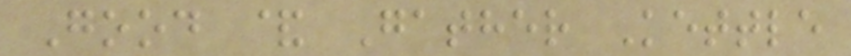Good & Gather Kettle
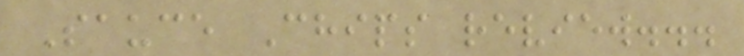Sauce Chips review...
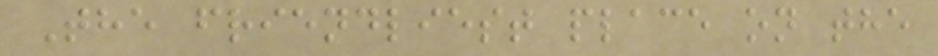The friendliest place on the
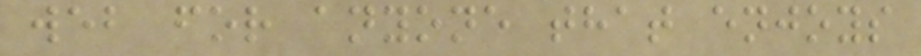web for anyone that enjoys
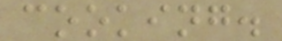cooking.
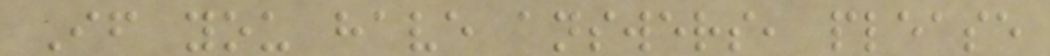If you have answers, please
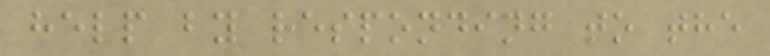help by responding to the
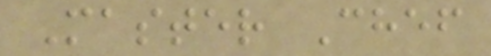Master Chef
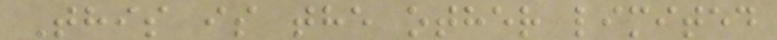This is the other limited
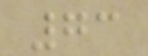73
